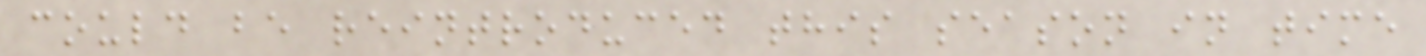could be reintroduced this season in time
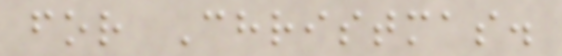for Christmas.
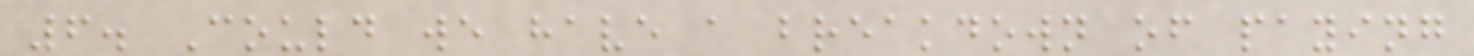6. Could we have a breakdown of paying
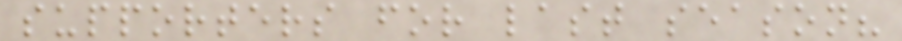supporters for last season?
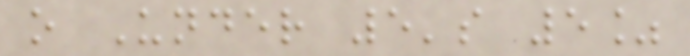o Under 5's 5%
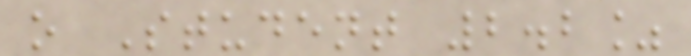o Student 2.2%
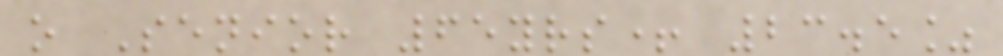o Senior 65yrs+ 23.5%
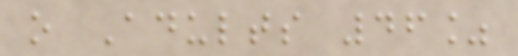o Adults 46%
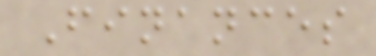Finances
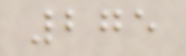275
